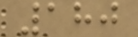180
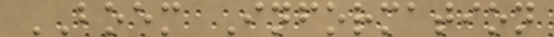BOEM Information
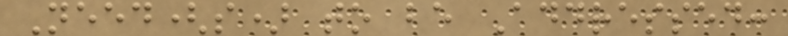Need(s) to be Addressed:
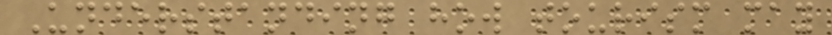Understanding how tourism may
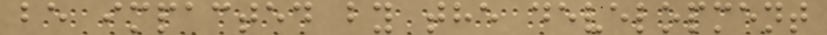be impacted by the development
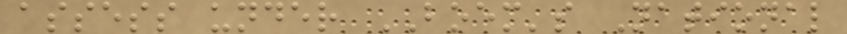assess under BOEM's National
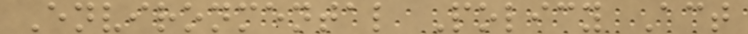Environmental Policy Act
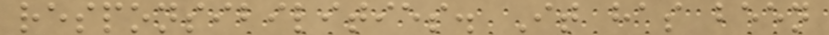responsibilities. It has been
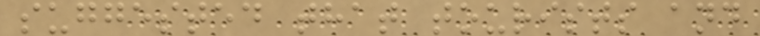suggested that tourists and
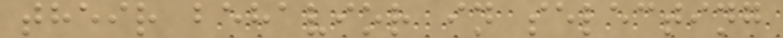their behavior in selecting
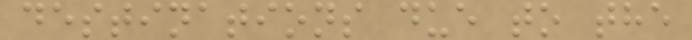destinations due to the
